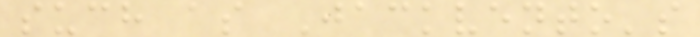such as Jackvento's
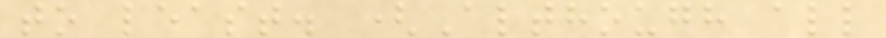to least. (Although all
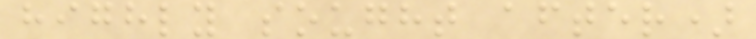highly sought after)
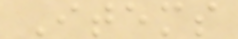Items
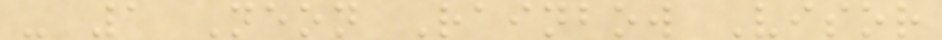- 1 Neon Rainbow Visor
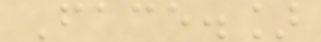Face.]
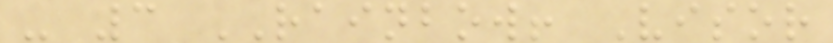- 3 RAINBOW! Visor
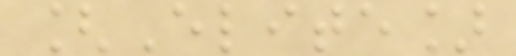[Elite]
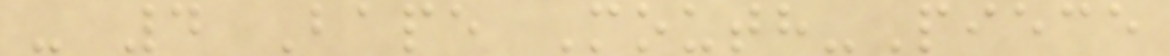- 4 Bape Mouth-Piece
